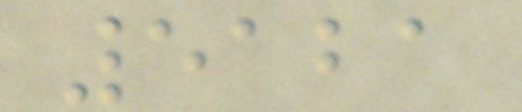5121
